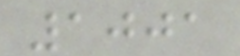1001
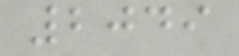2049
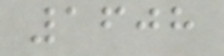1608
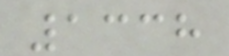1338
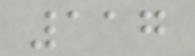117
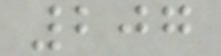207
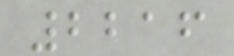2216
